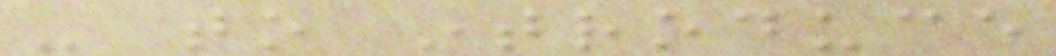- to introduce
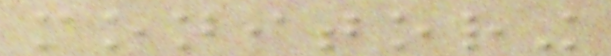monitoring
